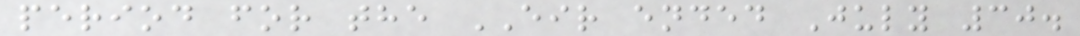period for the EIR ended July 30.
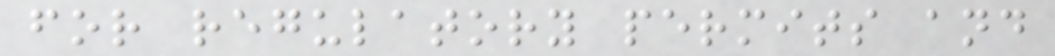for regulatory permits and
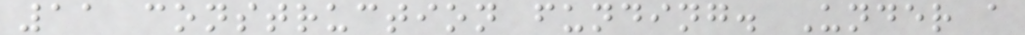11 construction funding. Under a
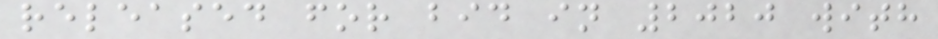released for bid in 2020 with
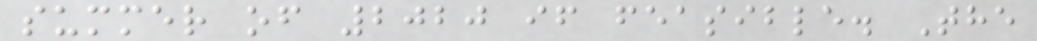summer of 2020 if feasible. The
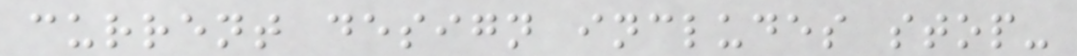current design includes stop-
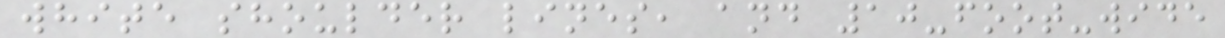white shoulder lines, and 10-foot-wide
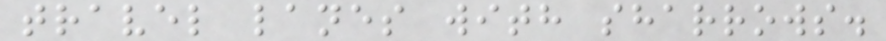travel lanes with sharrows.
